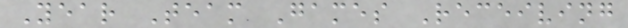Year Team Games Receiving
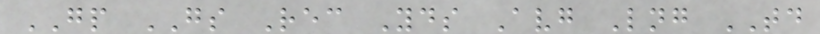GP GS Rec Yds Avg Lng TD
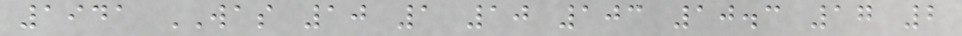1941 WAS 10 1 10 103 10.3 17 2
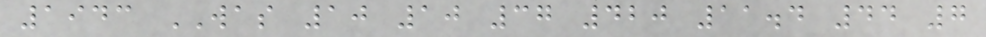1943 WAS 10 10 37 420 11.4 44 7
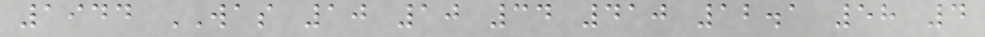1944 WAS 10 10 34 410 12.1 58 4
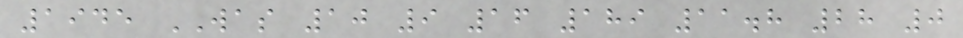1945 WAS 10 9 16 189 11.8 28 0
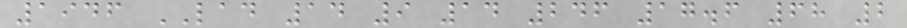1946 LAD 14 9 14 246 17.6 68 2
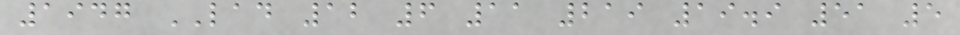1947 LAD 12 6 11 219 19.9 51 5
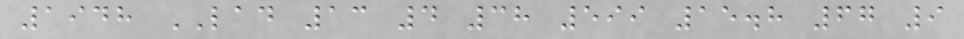1948 LAD 13 4 38 599 15.8 67 9
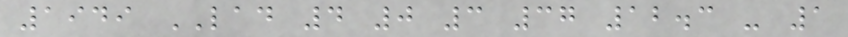1949 LAD 4 0 3 37 12.3 - 1
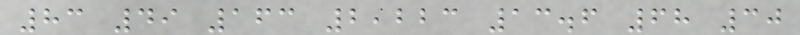83 49 163 2,223 13.6 68 30
